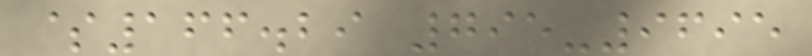$166.29 795-9695
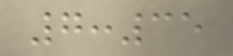7:35
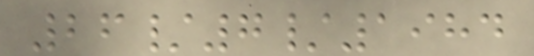26/7/1984
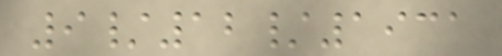9/12/1931
